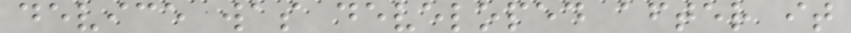device was developed after it
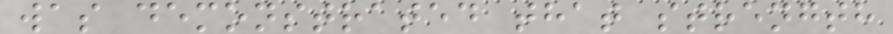was demonstrated that strength
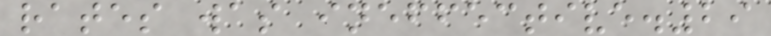rates was ineffective.29
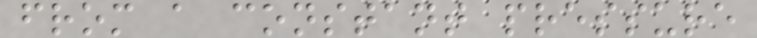from a constant pressure
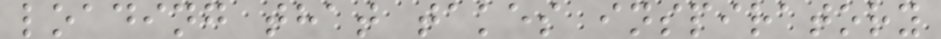loading that takes inspiratory
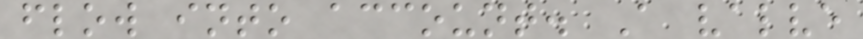flow into account. A valve
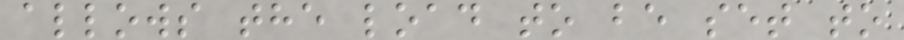allows the load to be set to
